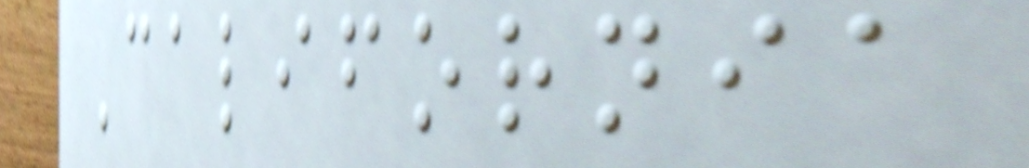California
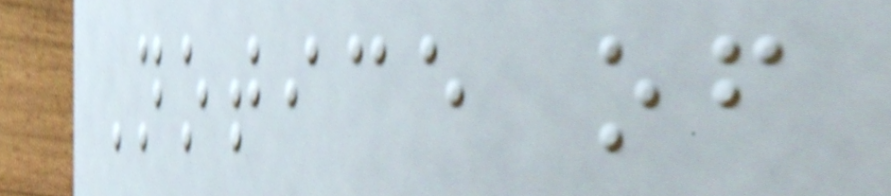Notice of
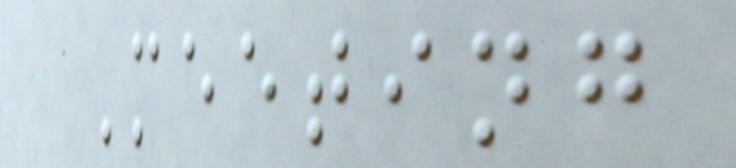Meeting
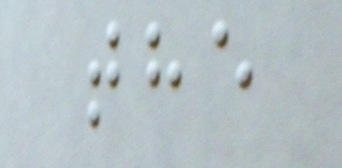the
